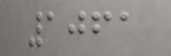1061
